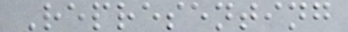Representing
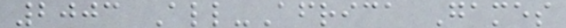2003 All-Africa Games
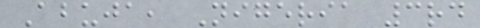Abuja, Nigeria 3rd
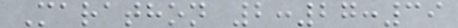Marathon 2:27:39
